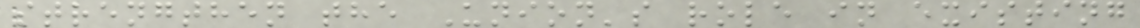strengthen the Union's role in existing
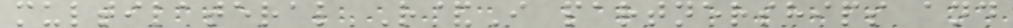multilateral R&I partnerships and
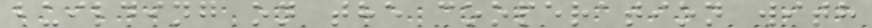building on the cooperation with
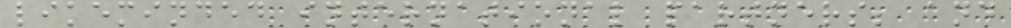likeminded international partners; and
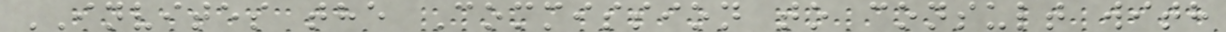INVITES the Commission to consult with
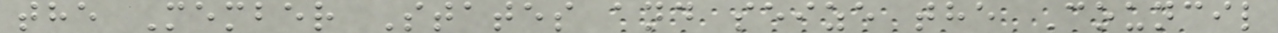the Member States and seize the Council
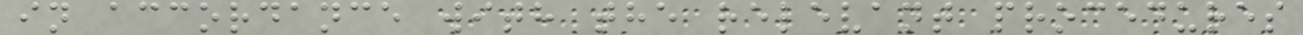in accordance with the relevant procedures
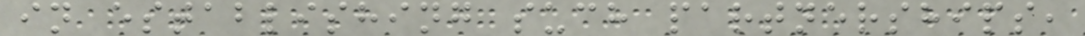in establishing such partnerships,
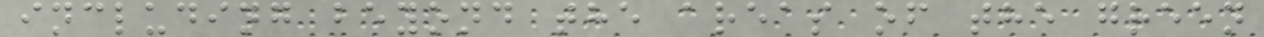including beyond the areas of the green
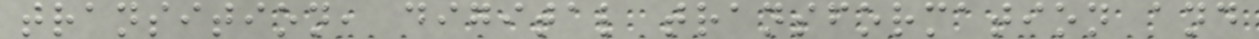transition, digital transformation and
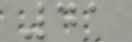41
